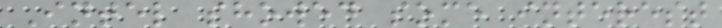Intel showed some interest
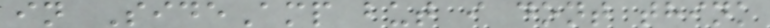in SideAmp but i dont think
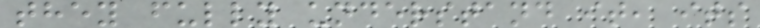they fully understand it, its
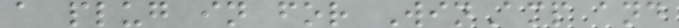a plug in for WinAmp and
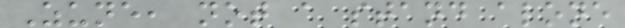Zune, not a stand alone
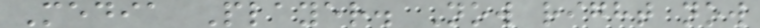Media Player. Now right now
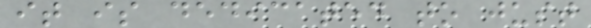it is dedicated to just
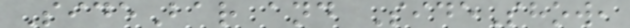SideBar and SideShow,
